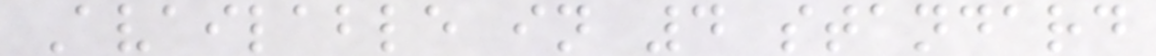Available in 4 standard
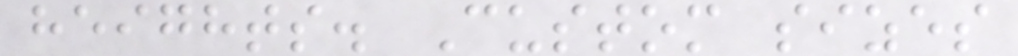heights. Custom sizes
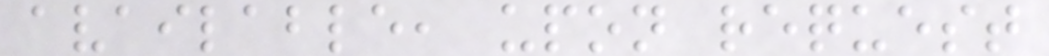available, upon request
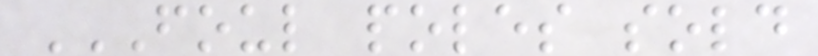FOUL POLES SOLD
